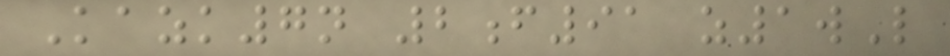Kazk7n 2f91 z1wL
